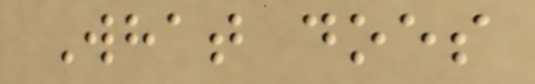What does
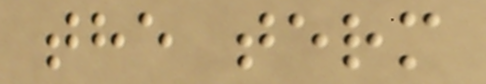the term
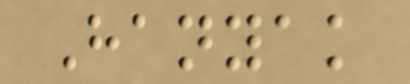Hanyak
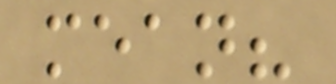mean?
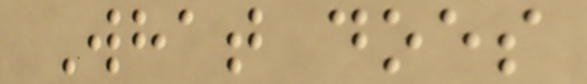What does
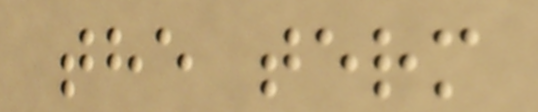the term
